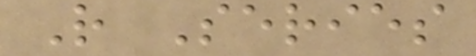R Series
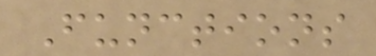Functions
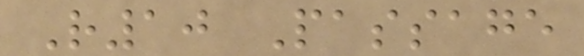R10 Passage
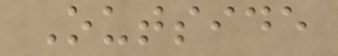Outside
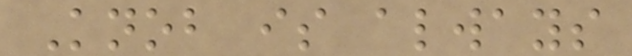Knob is always
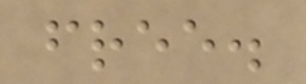free.
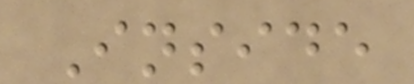Inside
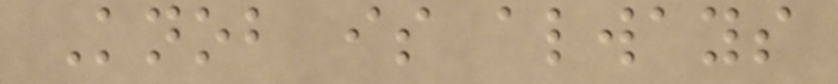Knob is always
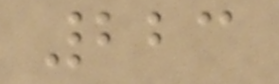223
